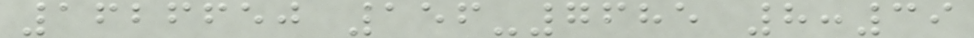1626650 156-7685 8:39
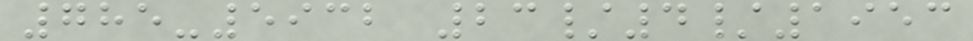785-5932 23/4/1953
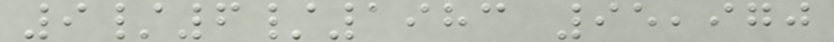9/6/1983 95,970
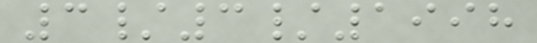3/3/1998
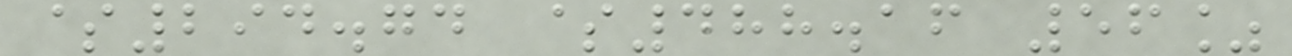$294.74 $488.16 56%
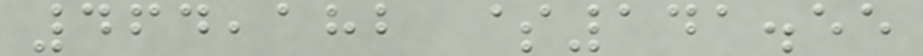464,182 $141.55
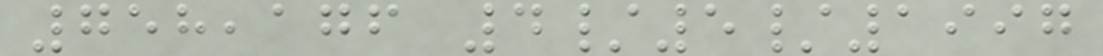758,176 4/5/1997
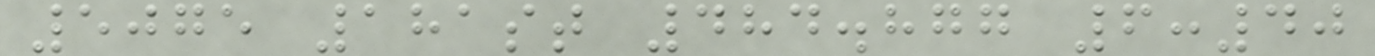5075 181st 484.877 6:40
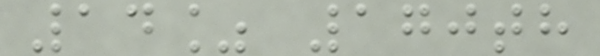14% 170th
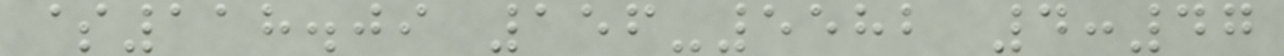$118.09 156-5582 4:47
